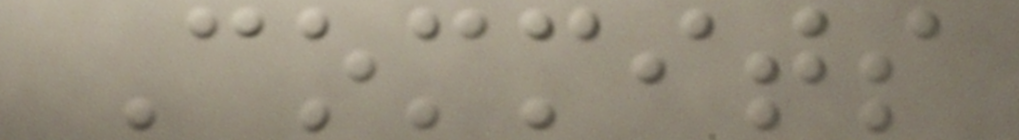Commits
